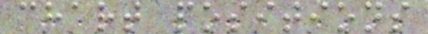chart positions
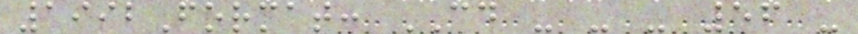1992Format: CD - - - 56 -
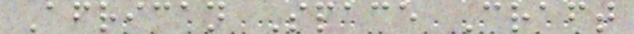African Space Craft
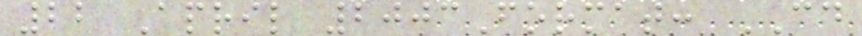22 April 2003Format: CD
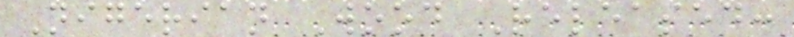Nigerian Wood Released:
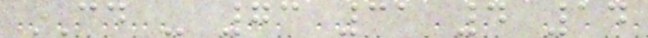CD - 73 31 4 14
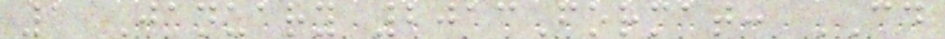1 January 2013Format: CD
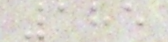185
